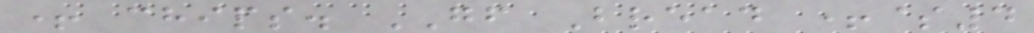+ chips. GF Bread +$4
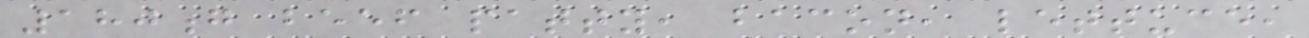180g beef patty, bacon, lettuce,
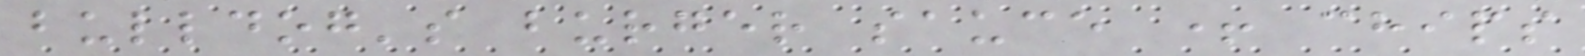bulldog's burger sauce + chips
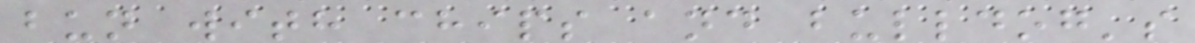bun with chips and bulldog's
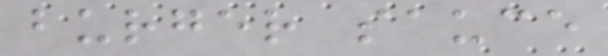burger sauce
